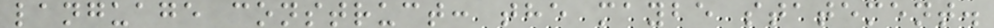language construct: the maybe statement.
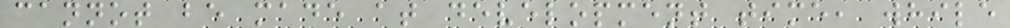cannot be made at development time, while
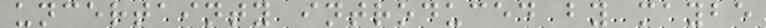uncertainty introduced by maybe
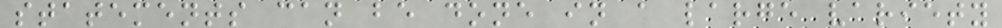statements can be done in a large variety
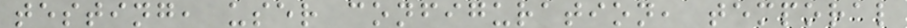testing, user configuration, temporal
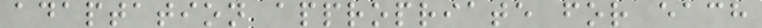adaptation appropriate for each
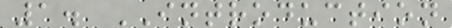1. INTRODUCTION
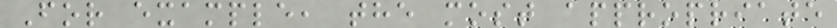For example, the most appropriate
